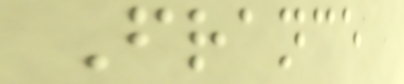France
